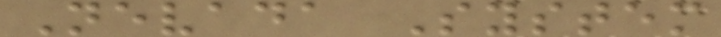Nevada System
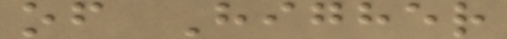of Higher
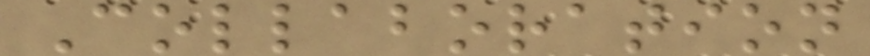Collaboration
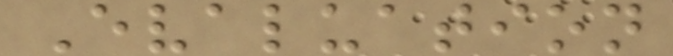Evaluation
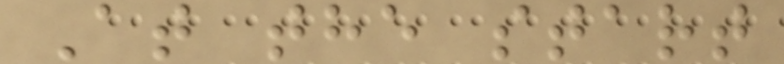At the start
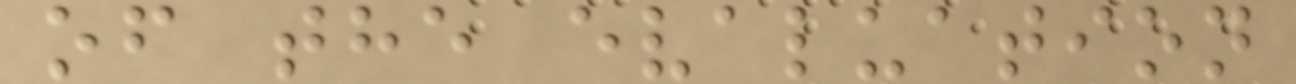of the evaluation
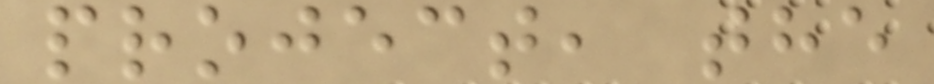project, the
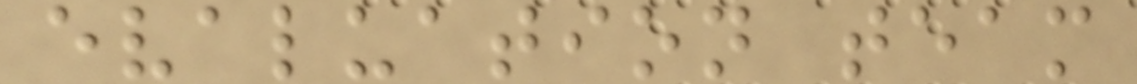evaluation team
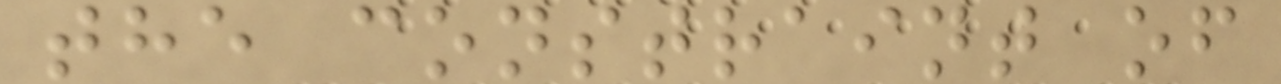the constraint of
